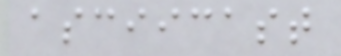asciicast
